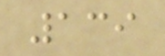139
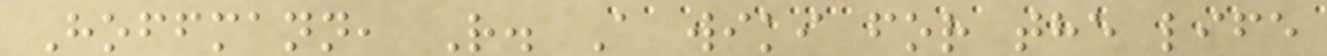Hoffmann, R. A wiki for the life
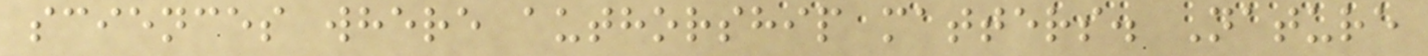sciences where authorship matters. Nature
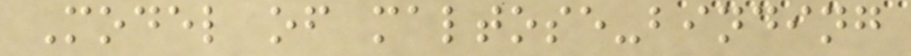Model of maltose-binding
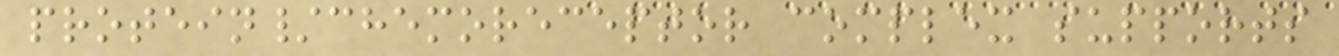protein/chemoreceptor complex supports
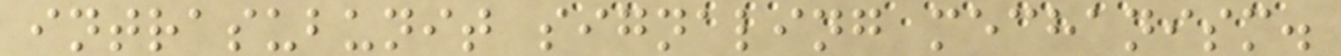intrasubunit signaling mechanism.
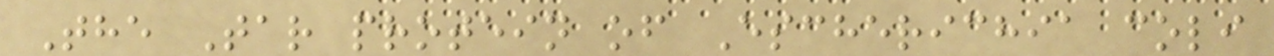The Tar protein of Escherichia coli
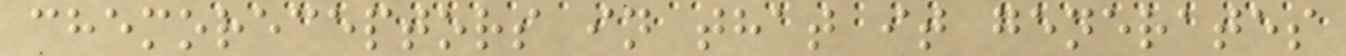chemoreceptors in that it generates
